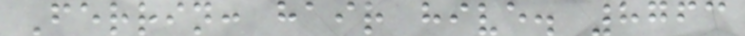Ferrin: hair hive. 8763
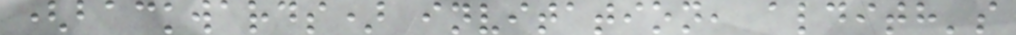(backwards) invitation, aldith's
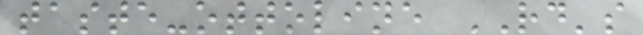taste-ottoline RD's
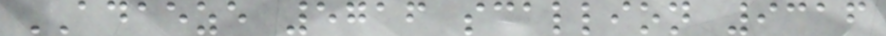ADAEZE 5716 scallion 9316
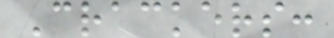Crackers:
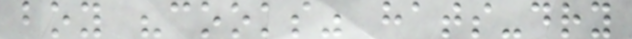boy "cooks" hats-dry
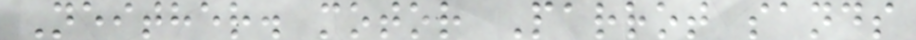Neither. motor Parrot sands
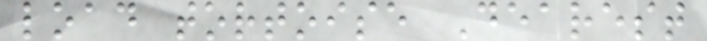load tortoise Dearest
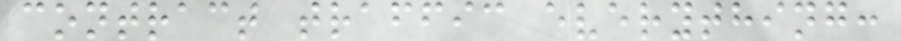contract traffic everything:
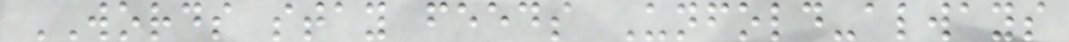WORDS stay feeds Unfold-always
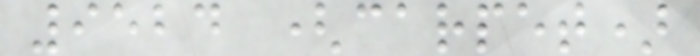9524 (carpet)
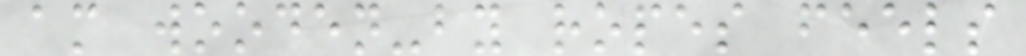am wooden-by ropes feels
